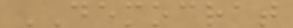DEMOCRAT
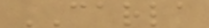CARLA
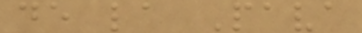de la Pava
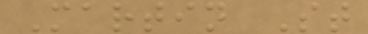Martin St
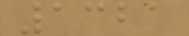1321
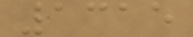1315
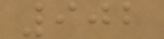902
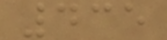435
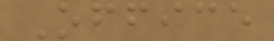Office
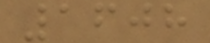1608
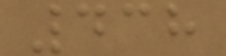438
